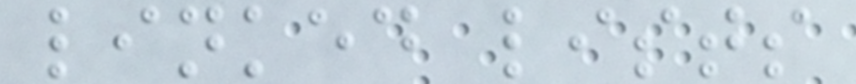linked lists
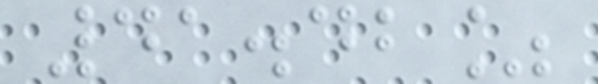41.42%
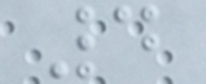4
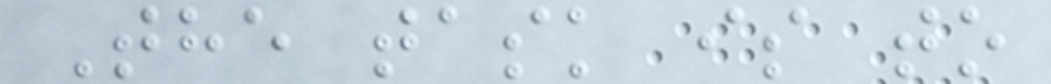The task is to
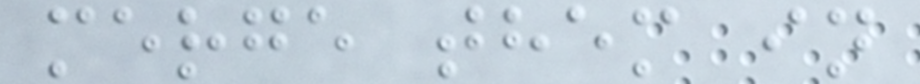merge them in
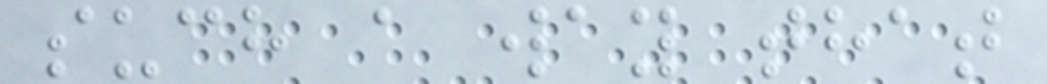such a way that
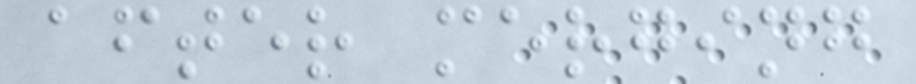after merging
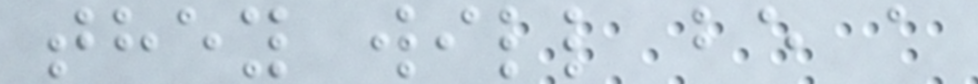they will be a
